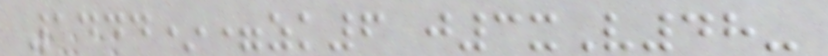1444*=zk6 j3xV48-
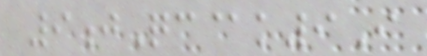9jQc@k9I
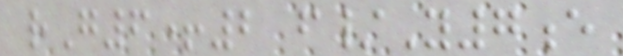rG6+2 f/Y7e
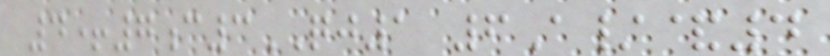4+7c3QJ1 6A/&4
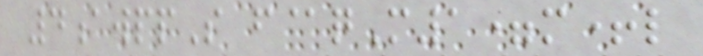4awppS f@qM1=m+l
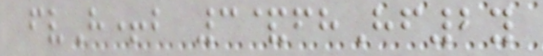fvH+b 3&fhHf2y
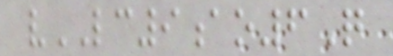vLC9ao6Q
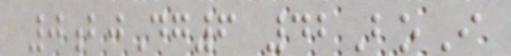0bjDg6 42BoI
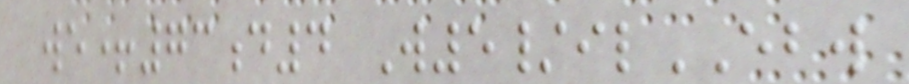we+73d4 W5/ilEBW
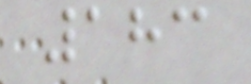183
